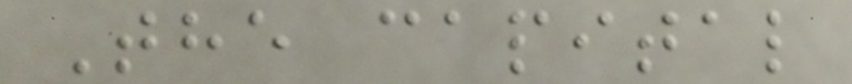The capital
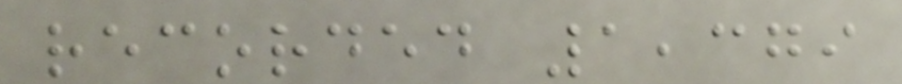recorded 1,379
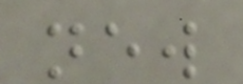new
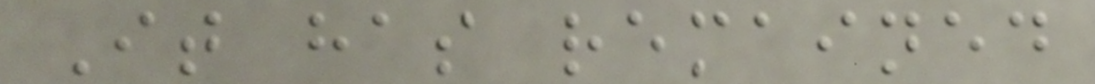It has remained
